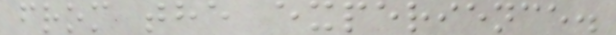from the experience.
